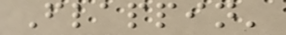Flappin'
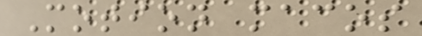Motion macos
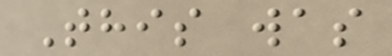This was
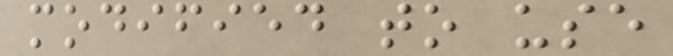modified to use
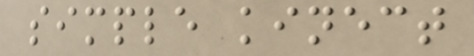simple kinect
